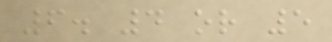6. 4 or 5
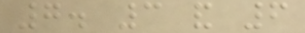7. 3 and 6
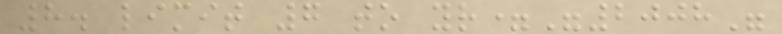8. limit 7 to yr="2008"
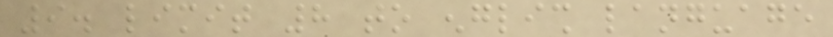9. limit 8 to english language
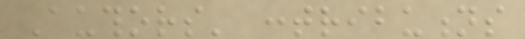Authors' contributions
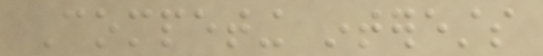Competing interests
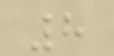8
